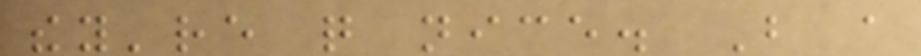they're quite nice. But a
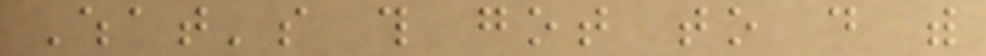What's this got to do with
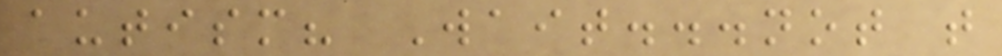autism? Wait...not that
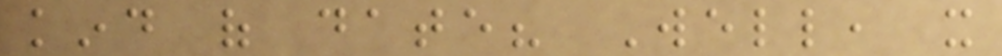kind of date? Well, it
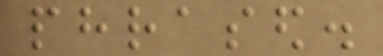phrased.
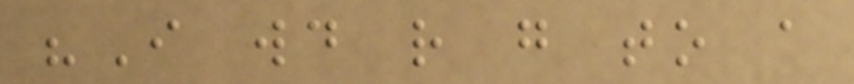"I would rather go to a
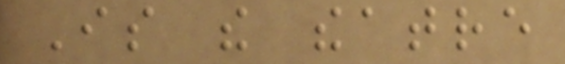Is the theatre
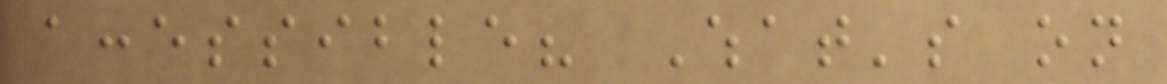accessible? What's on
